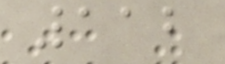112
